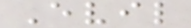Evil
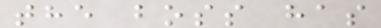the boss has
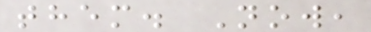them. Now,
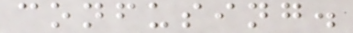confusing.
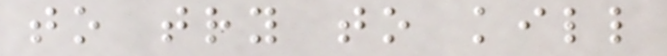to try to kill
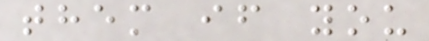them if you
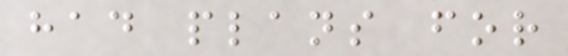had plans for
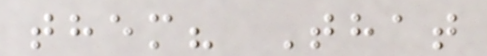them? That
